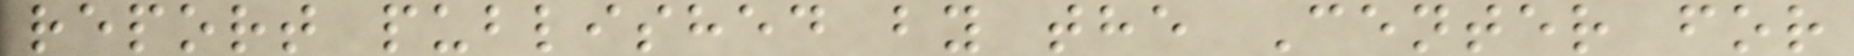report published by the Center for
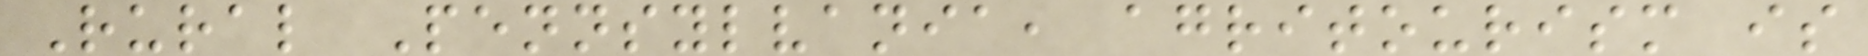Rural Pennsylvania, agritourism is
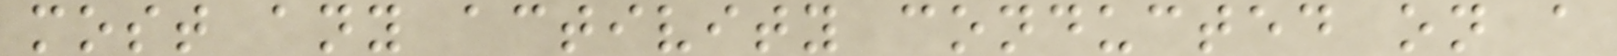most any activity conducted on a
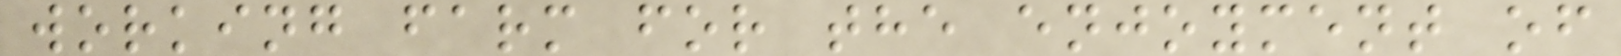working farm for the enjoyment of
